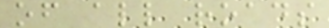of all roads
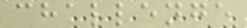challenge
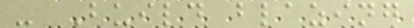- Build blazing
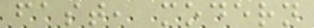fast, modern
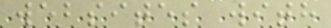websites with
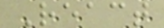React
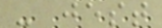- jest
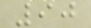90
